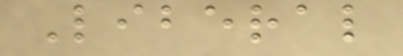Liberal
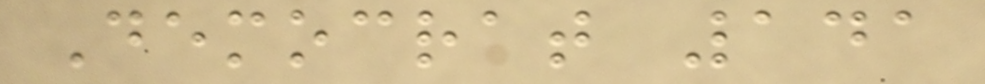Democrat 141
